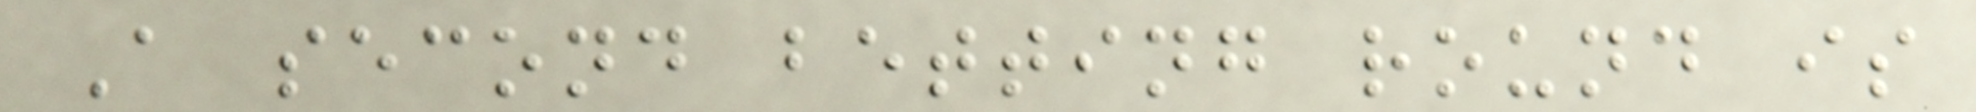A second betting round is
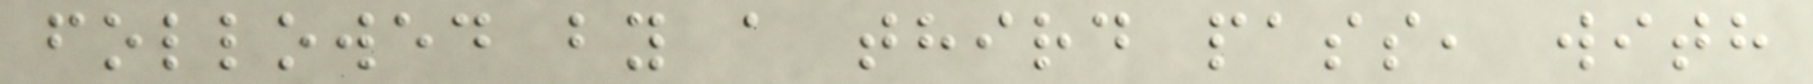followed by a third pass, with
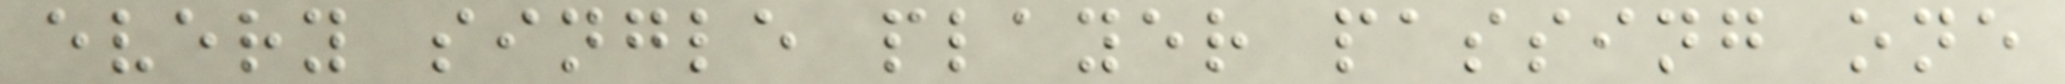every single player passing one
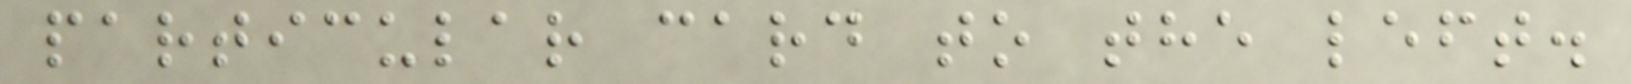particular card to the left.
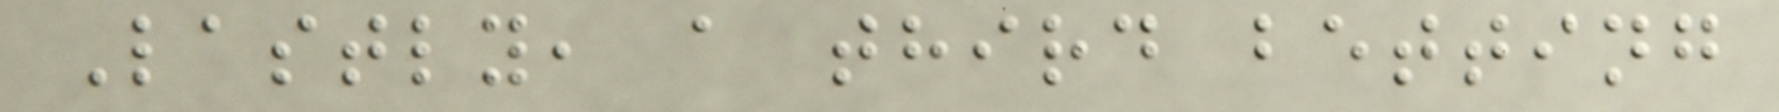Lastly, a third betting
